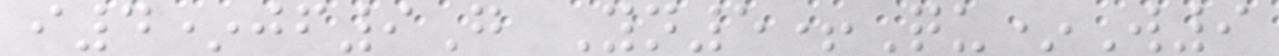i4*jf9G Yn5+Qu*W9
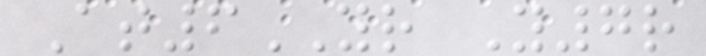At6YR Y7r
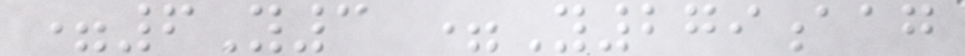=6Y3 =Y279aag
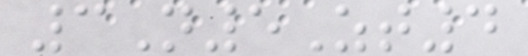3N5Zt4
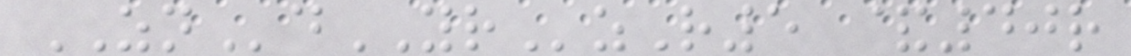ZNdYRzR5 &40r
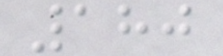180
